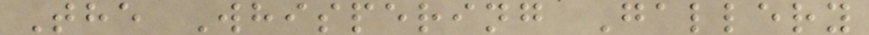The Whispering Gallery
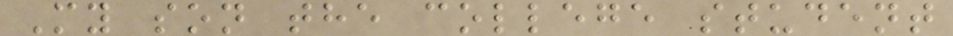My son the college student
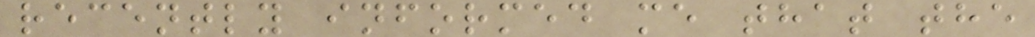recently informed me that the
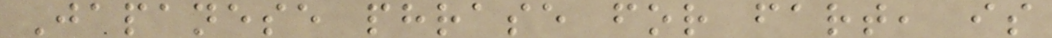Japanese phrase for fart, is
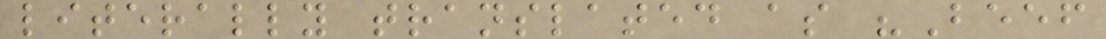literally translated as "Beef
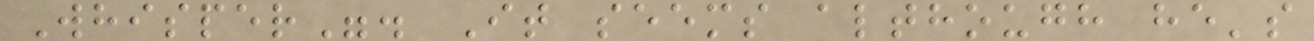Whisper". It seems although he's
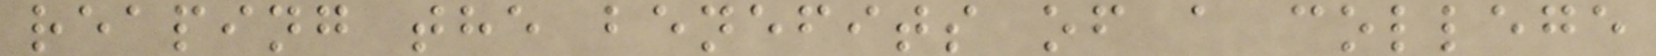reaping the benefits of a college
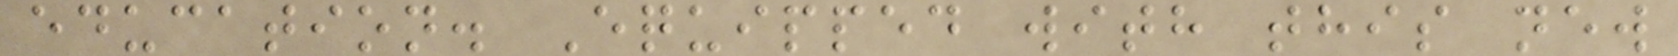education. Equipped with this new
